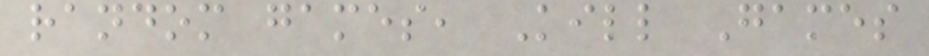random games, Kill Games
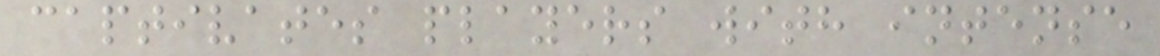captivates players with intense
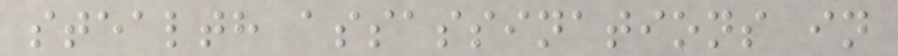stealth assassinations in
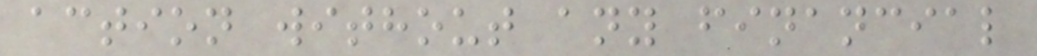action without any financial
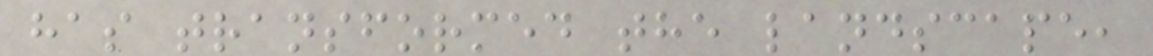has transformed the landscape,
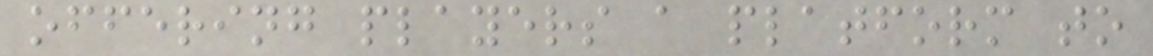offering players a platform to
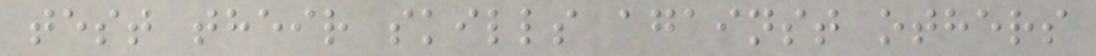test their skills against others
